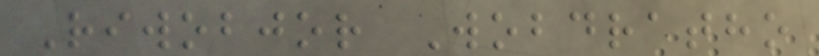Riwobjor Wobdratho
